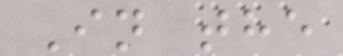In the
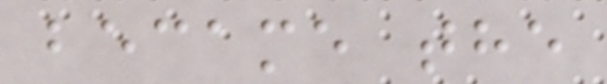became the
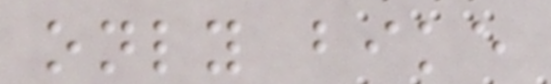only bike
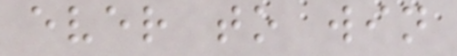ever to win
